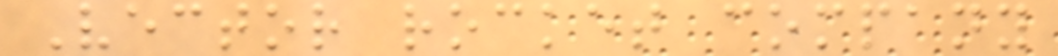Vector rocket company
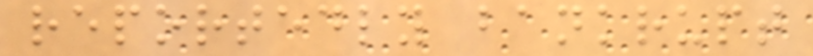reportedly bankrupt
